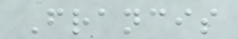Francis
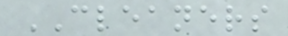CLEANERS
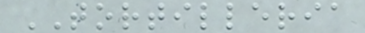TORTILLERIA
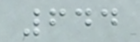644
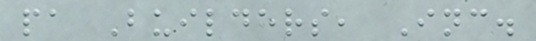pa Builders, Inc.
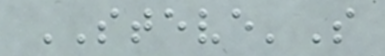STEVE'S
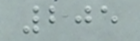205
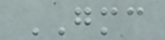GMC
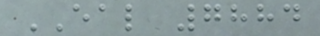EAL 7884
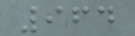964
